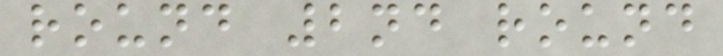round 2nd round
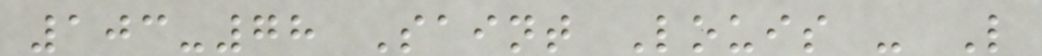103-78 Saint Louis - L
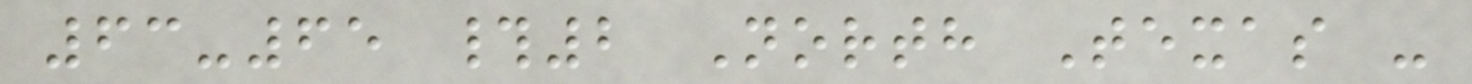63-65 #2 North Texas -
